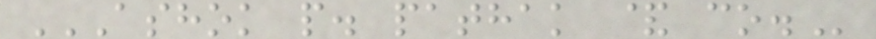ASHOK P. PATHAK & CO.
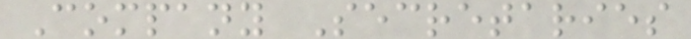Company Secretaries
